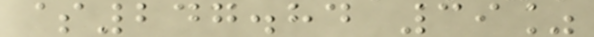$247.84 39%
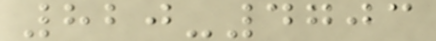820-4703
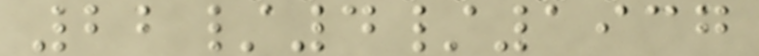22/4/1937
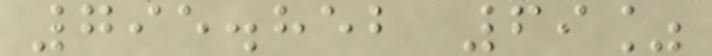795.852 69%
